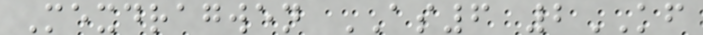Mexdragwen AS6 2KF
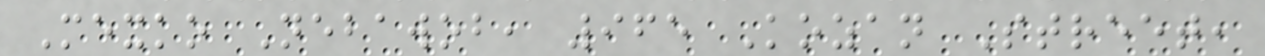Mexko Nebawob, 965 Kozan Street,
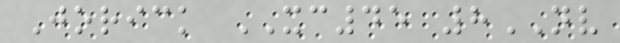Jorick XC45 8NV
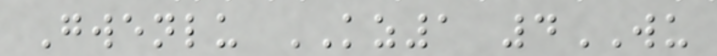Gwenlu KZ1 4WU
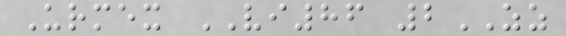Urmex VI86 2ZZ
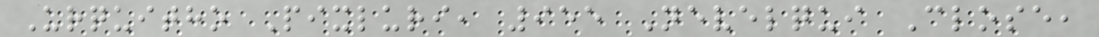Urquitho Pixluri, 955 Nevelqui Close,
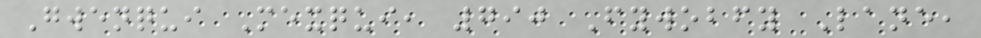Gwenqui Mexqui, 790 Fywobfy Lane,
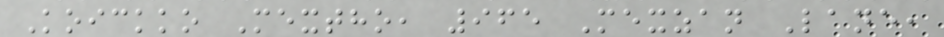Koickko Mextho, 965 Mexzan Lane,
